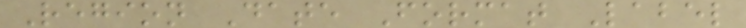Region Date Format Label
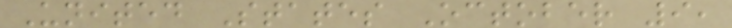United States October 9,
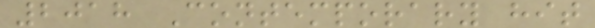2018 Contemporary hit
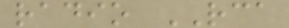radio RCA
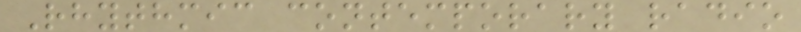Rhythmic contemporary radio
